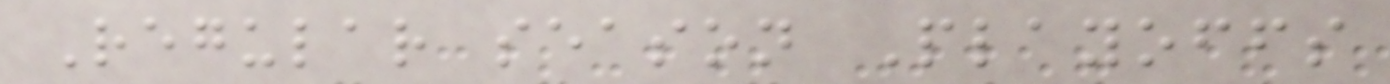Regular season Playoffs
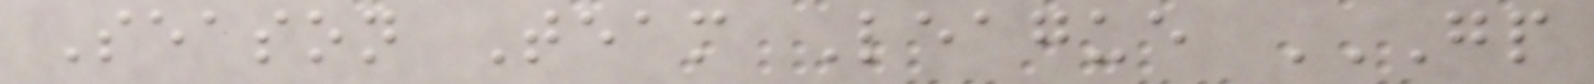Season Team League GP
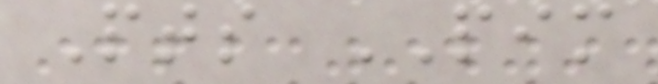Pts PIM
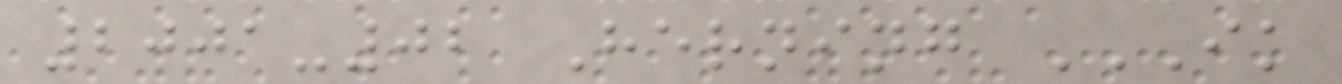2001-02 Herning IK
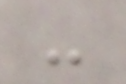-
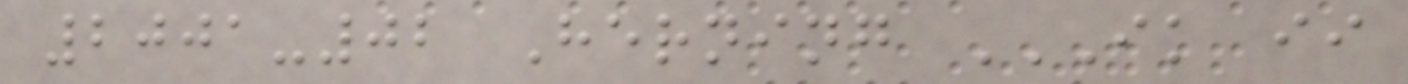2001-02 Herning IK II
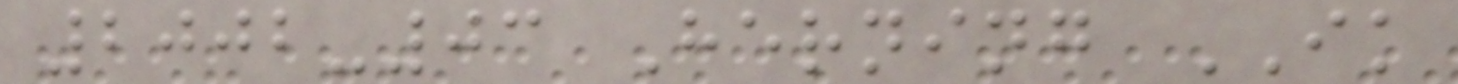2002-03 Herning IK
